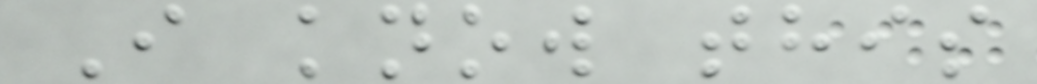I know this
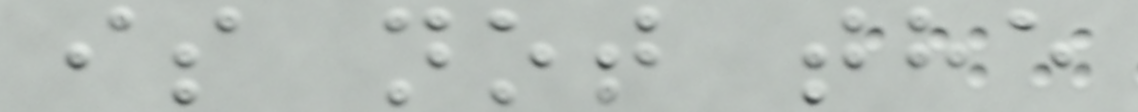is not the
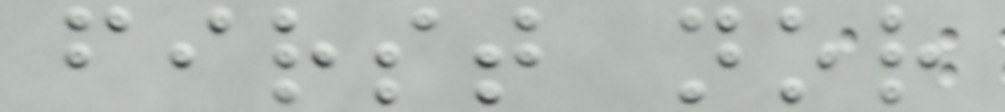first nor
